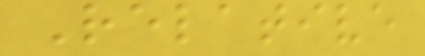Relative
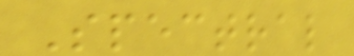Spectral
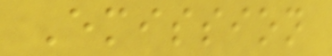Emission
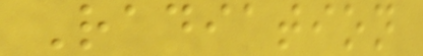Radiation
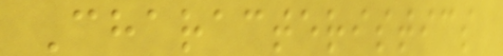Characteristics
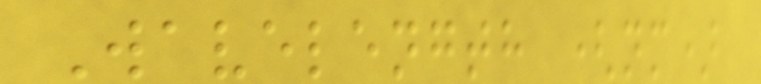Wavelength (nm)
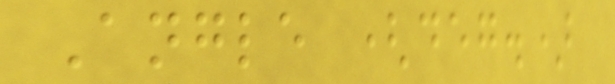Angle (deg.)
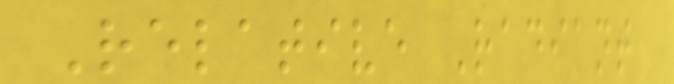Relative Radiant
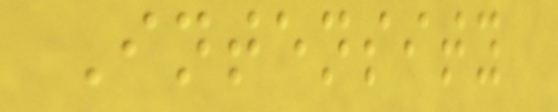Intensity
